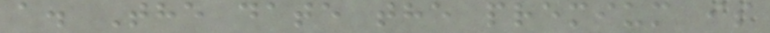a. The date the premium is
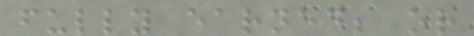fully earned; or
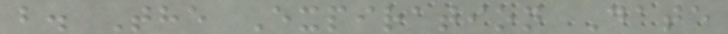b. The Expiration Date
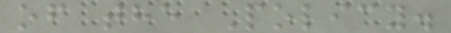of the Policy.
